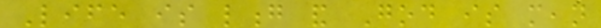Life is long and God is mean
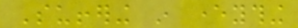Suffering in everything
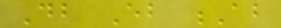Db Eb Ab
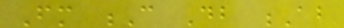Fm C Db Ab
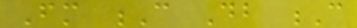Fm C Db C
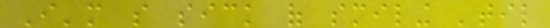I'm so sick of smiling 'til
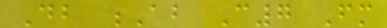Db Ab C7 Fm
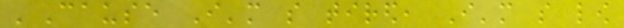'Cause I'm so tired, I'm so low
